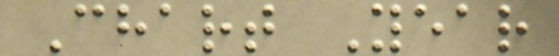Chart Year
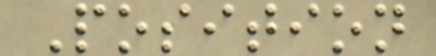Position
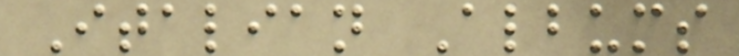Italian Albums
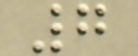7
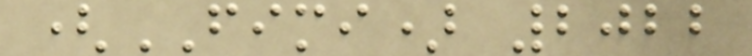(FIMI) 2022
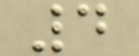4
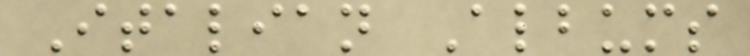Italian Albums
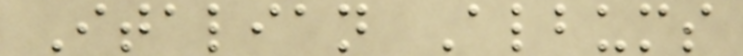Italian Albums
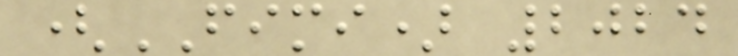(FIMI) 2024
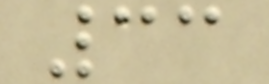33
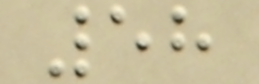58
